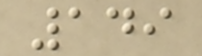149
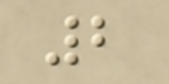2
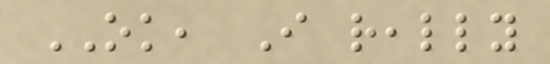OK, I really
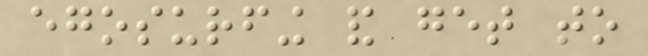egosurfing and get to
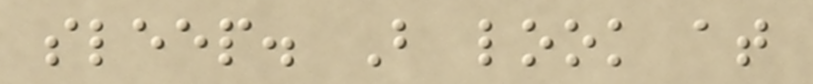sleep. But look at
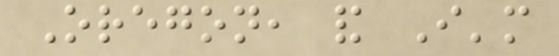Oregon, and I'm
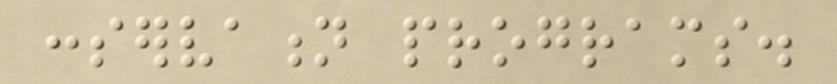conservation programs.
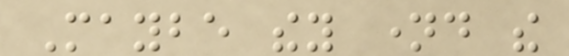Maybe they named the
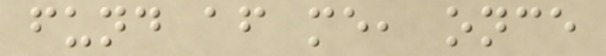fund after me, once
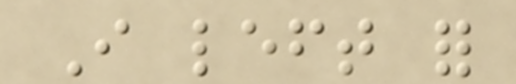I left for
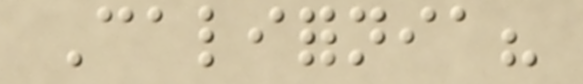California?
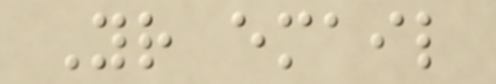Your email
